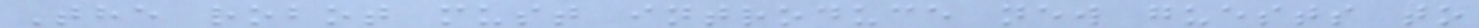The robot must introduce new guests to
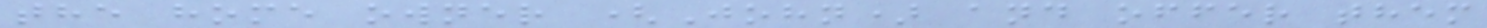the home owner (John) and offer them
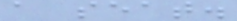a seat.
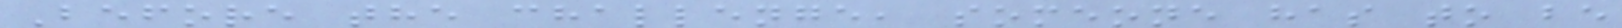Before the challenge, someone has to be
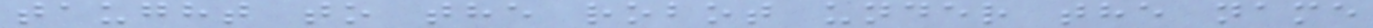taught to the robot under the name
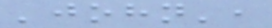'john',
